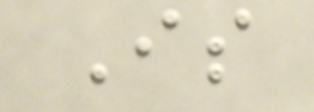Is
